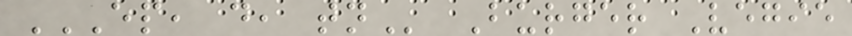EP, D, TN Burger Vegie
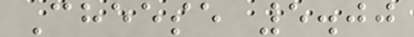Cheese 5.00
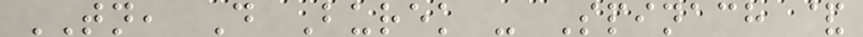TN, D Burek - Spinach &
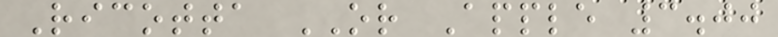Ricotta OR Apple 3.00
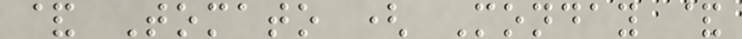& Tomato ( Monday &
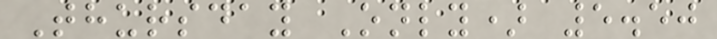Thursday Only) 5.50
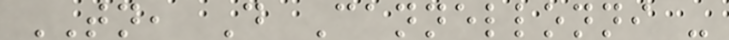TN, D Cannellonni -
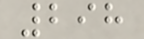298
